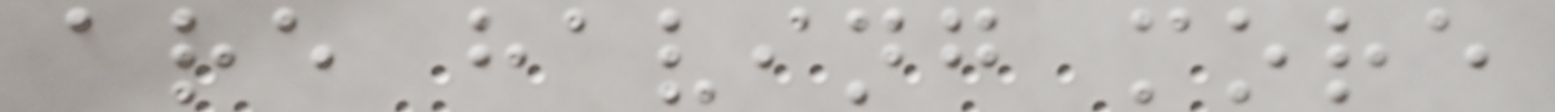are having more
